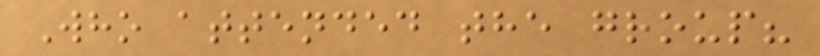Who attended the group?
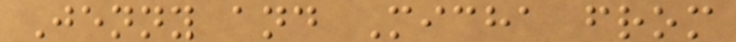Jenny and Micha from
